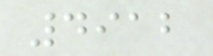4912
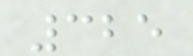325
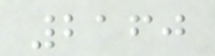2160
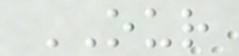OUR
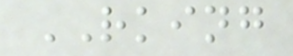RKING
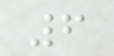6
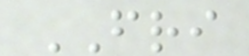FRI
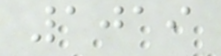1019
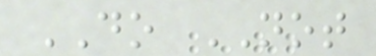DO NOT
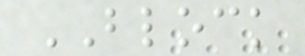BLOCK
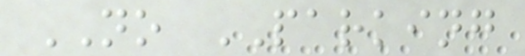NO PARKING
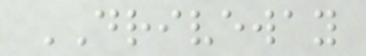DRIVEWAY
